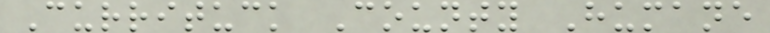Currituck County Humane
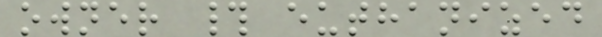owner # euthanized
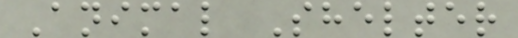Animal Shelter
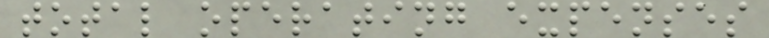total operating expenses
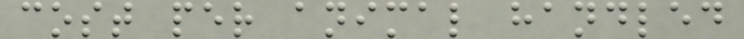cost per animal handled
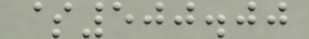$500.00
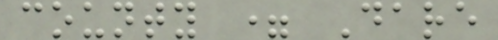county = Dare
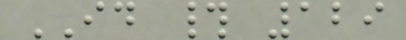ID # 129
